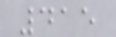415
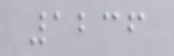1236
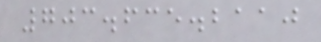703.635.2110
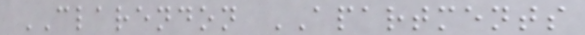CLARENDON APARTMENTS
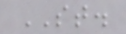ST.
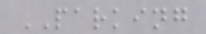PARKING
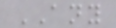ANY
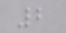2
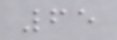65
